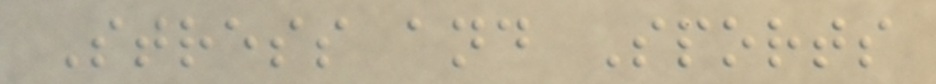Stress and Sports
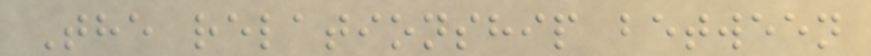The relationship between
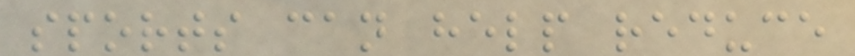sports can help reduce
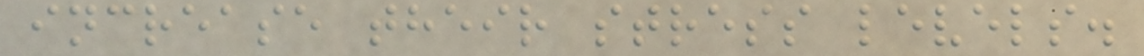increase their stress levels.
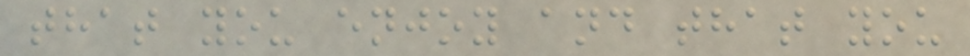that you enjoy and that you
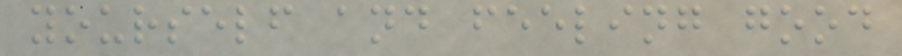yourself and feeling good
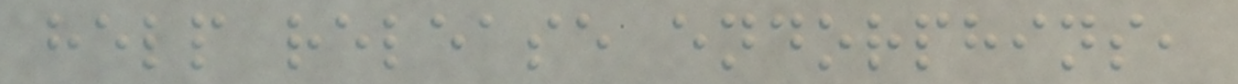help release endorphins,
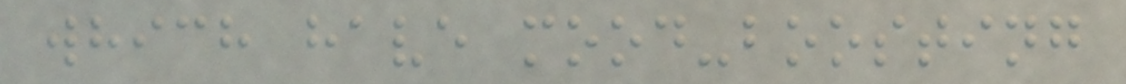which have mood-boosting
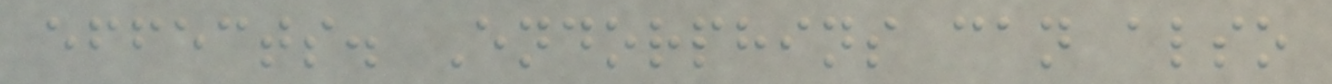effects. Endorphins can also
